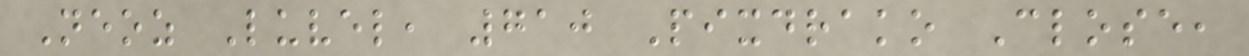Neoz Luvel, 710 Pixdrako Close,
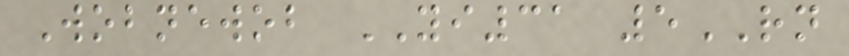Wobnewob YI31 5RN
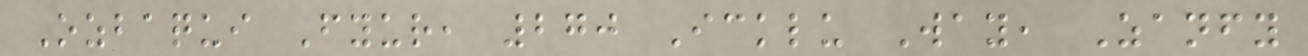Ozbaqui Fyur, 270 Icklu Way, Zanfy
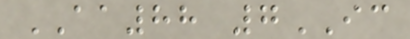AA88 7IC
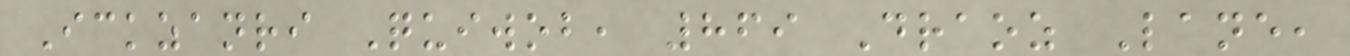Ickzanri Quiwob, 869 Draoz Lane,
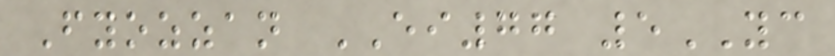Fyozzan EI77 5YC
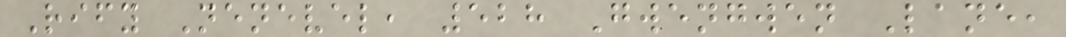Rify Nenevel, 528 Gwengwen Lane,
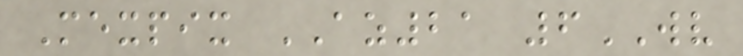Mexpix AZ21 6WV
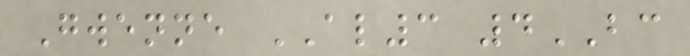Gwenne AL3 4BC
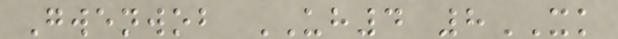Gwenwob UH4 8XK
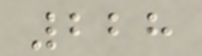228
